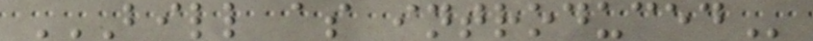BILL AS INTRODUCED
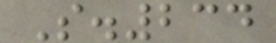S.234
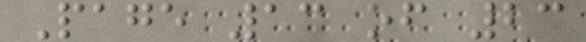Page 13 of 23
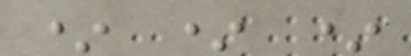* * *
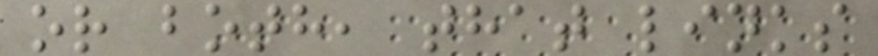or both, that links
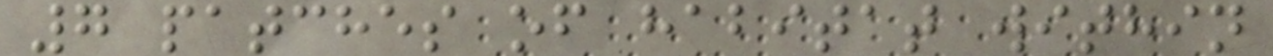7 patches of habitat within
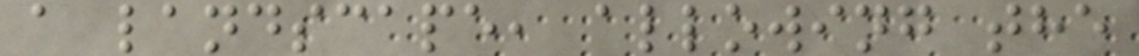a landscape, allowing the
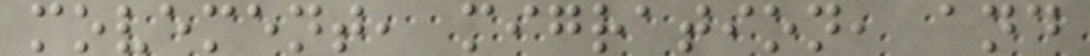movement, migration, and
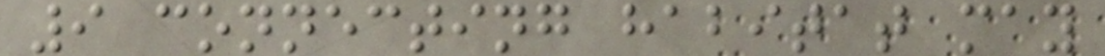9 connecting habitat may
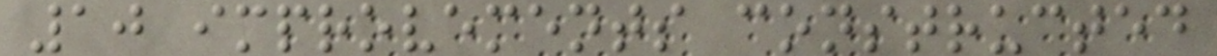10 improvements constructed
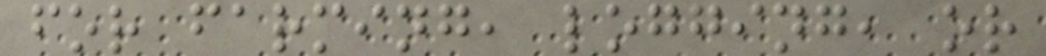for farming, logging, or
